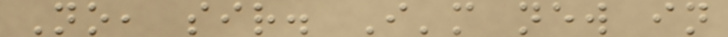No, sir. I'm new in
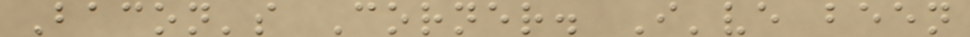Bacon's Corner. I've been
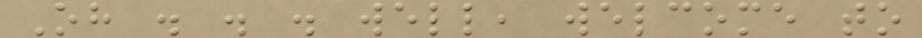Oh . . . well, welcome to
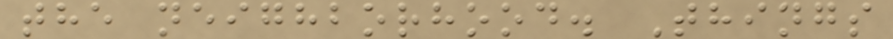the neighborhood. Things
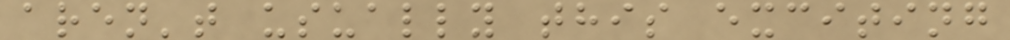aren't usually this exciting
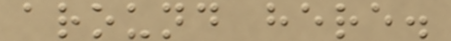around here.
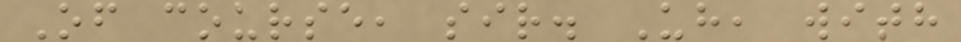Of course, sir. Uh, with
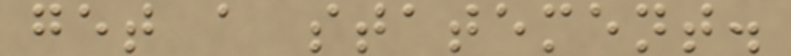get a statement.
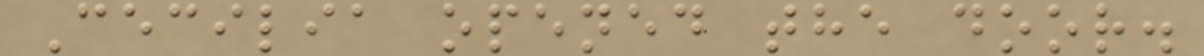Cecilia opened the door.
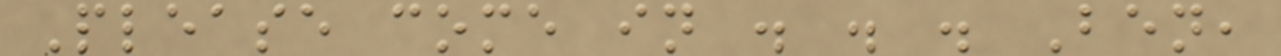Please come in . . . Ben,
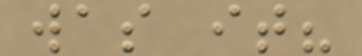was it?
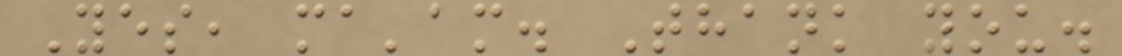Yes, ma'am. Thank you.
